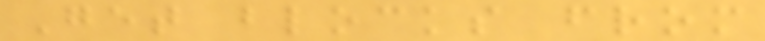Get blocks from
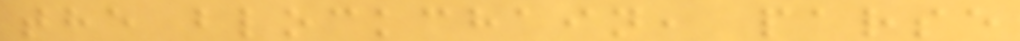the blockchain, parse
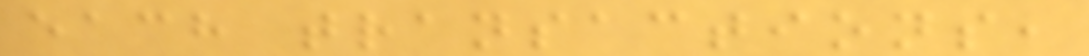each transactions,
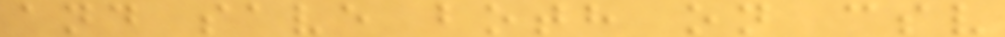and save both on csv
